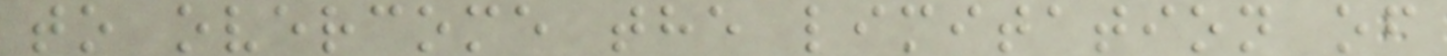to overcome the limitation of
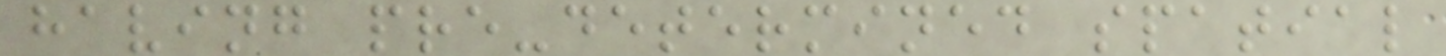having pre-determined spatial
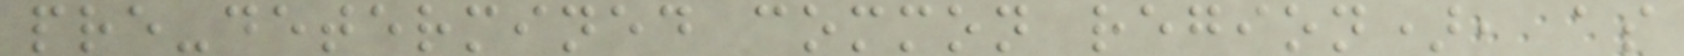pre-determined common region), as
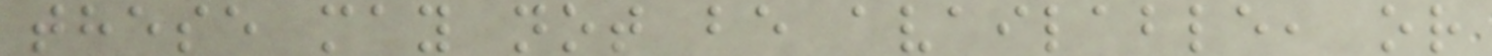these may not be available, or
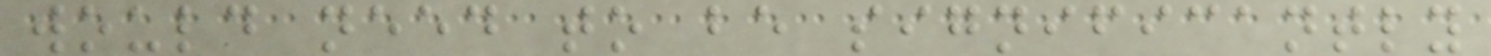would need to be significantly
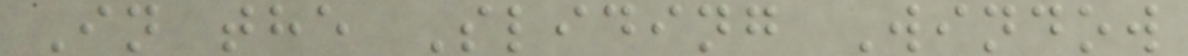In the Sliding Window
